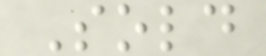Sold
